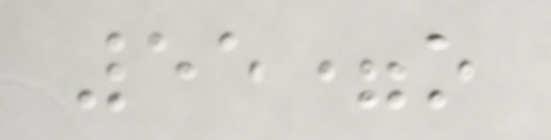55=o
